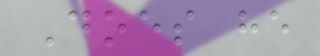Does he
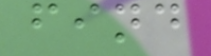find
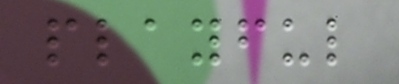playful
